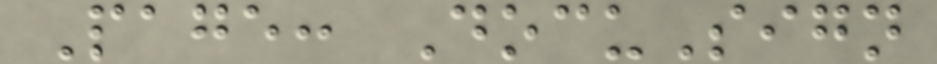Page: DocuSign
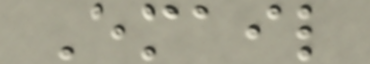Email
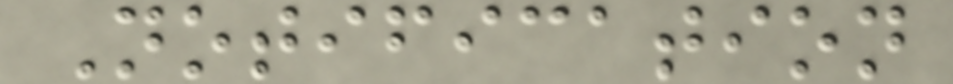Notification
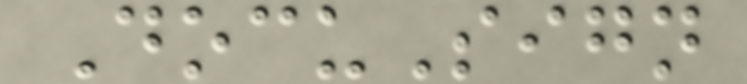DocuSign
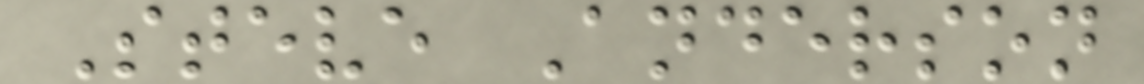Steve Anderson
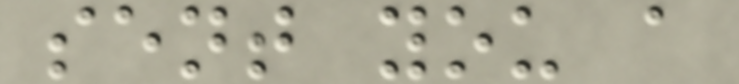sent you a
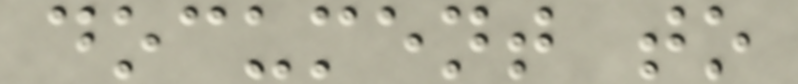document to
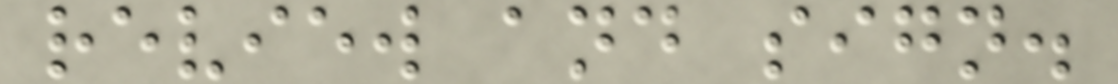review and sign.
